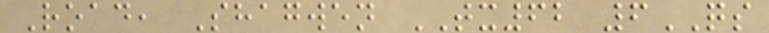Road, Shagwen TX62 6QS
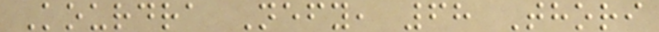Kourdra Nefy, 68 Thori
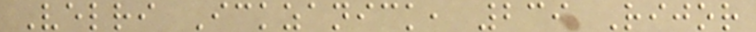Velri Ickzanick, 239 Rijor
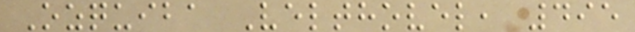Ozquiba Velthovel, 495
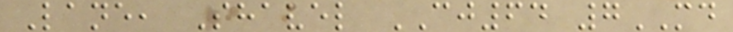Lane, Shavel CJ64 7MD
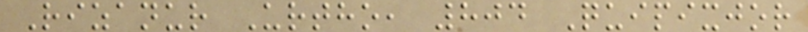Rizanur Urtho, 804 Quipixjor
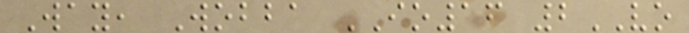Way, Wobba IO16 2VO
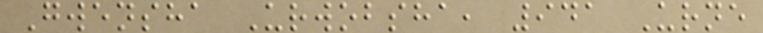Gwensha Urwobsha, 941 Urne
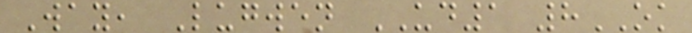Way, Lugwen UD1 8OK
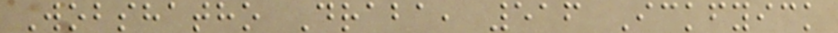Wobshatho Draba, 516 Ickfyick
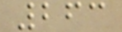263
